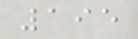195
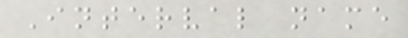Interval name
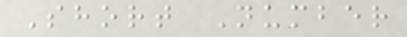Short Number
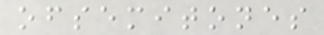ofsemitones
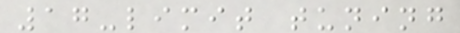17-limit tuning
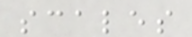scales
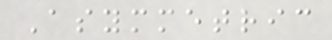Asymmetric
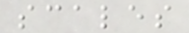scales
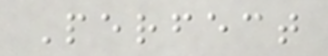Perfect
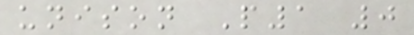unison P1 0
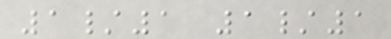1/1 1/1
